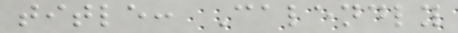title: Calendly
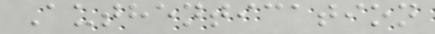Authentication
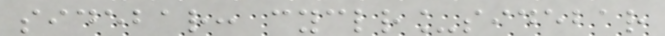sidebar: cyclr_sidebar
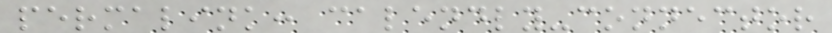permalink: calendly-connector
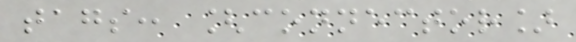tags: [connector]
